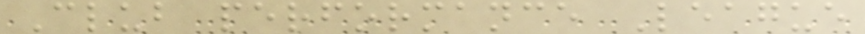Club performance League
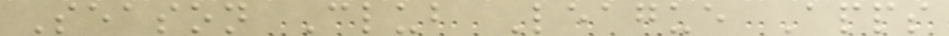Season Club League Apps
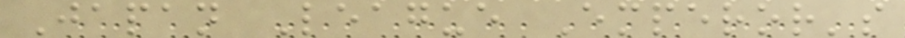Japan League Emperor's
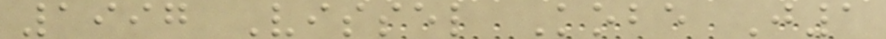1997 Vissel Kobe J1
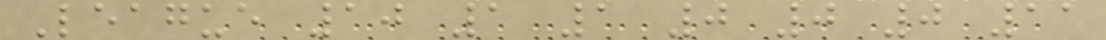League 10 1 1 0 0 0 11
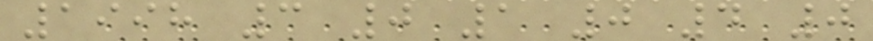1998 3 0 1 0 4 0
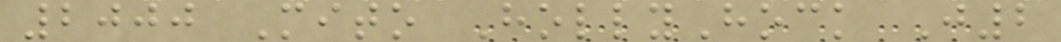2000 Mito HollyHock J2
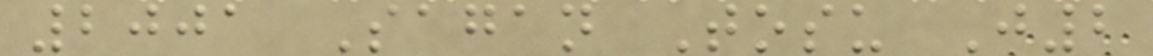2001 Sagan Tosu J2
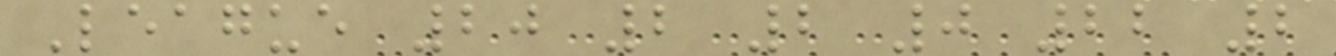League 20 2 2 0 22 2
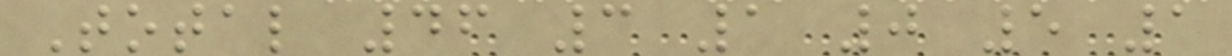Total 46 3 1 0 5 1
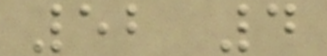52 4
